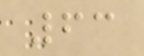63
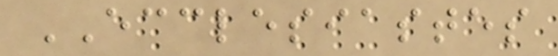ECCLESIASTES
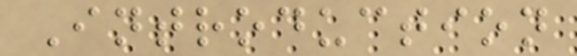Introduction
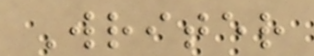Writer
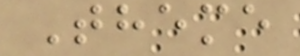Theme
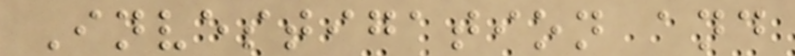Investigation and
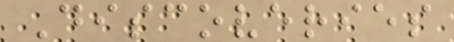Discoveries
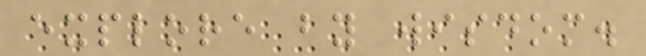explore by wisdom.
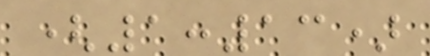(1:13)
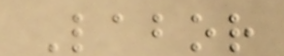Labor
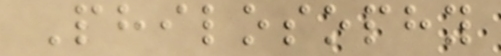Philosophy
